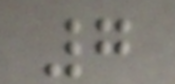7
